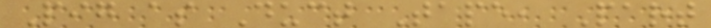Pig as Duct Tape, Part
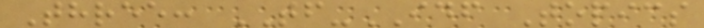Three: TF-IDF Topics
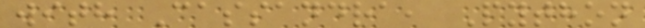with Cassandra, Python
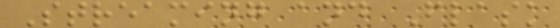Streaming and Flask
